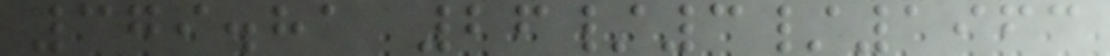379.81 26/3/1963
